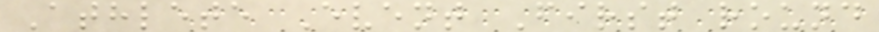Athlete Event First round
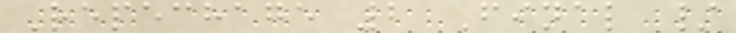Repechage 2 Final /
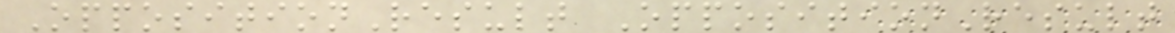OppositionResult OppositionResult
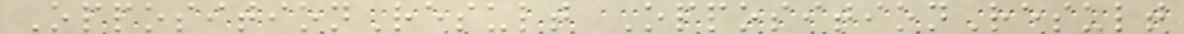OppositionResult OppositionResult
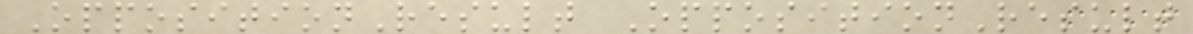OppositionResult OppositionResult
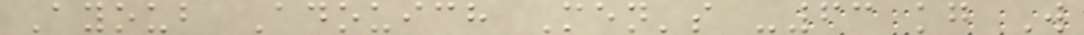Ayoub Adouich Men's -63 kg W
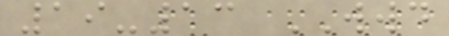19-13 WWD
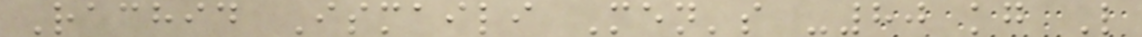Rachid Ismaili Men's -80 kg L
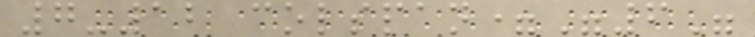7-12 colspan="6"
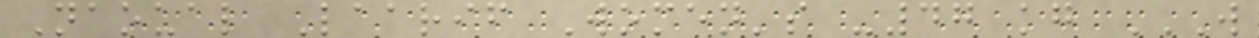Naoual Laarif Women's -47 kg W
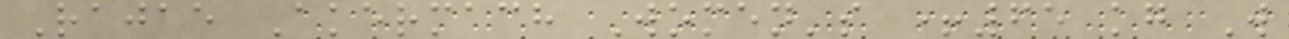Rajae Akermach Women's +65 kg W
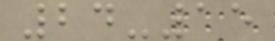24-15
